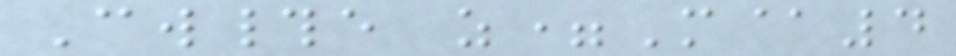Cw#e z=M@4
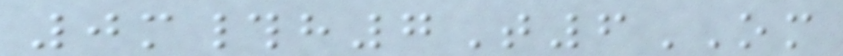0m#h7T6OM
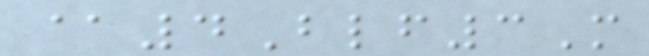@4Blf3M
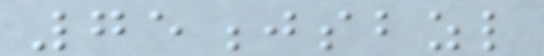75jsbzl
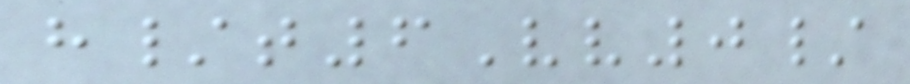h/t6Vv0/
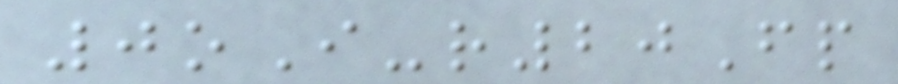0oI-r20Fp
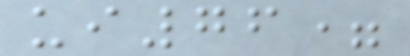ui76=
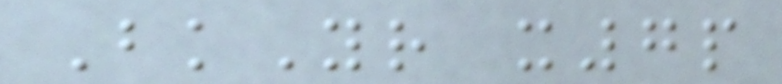BkYr x7p
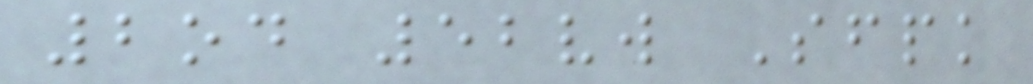2od 52vw Sfpk
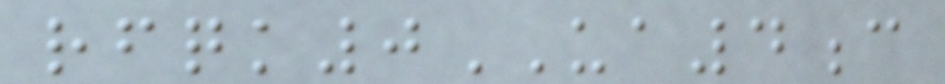rfqk0UA4c
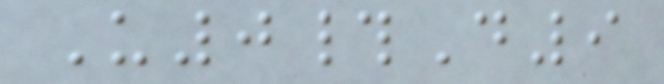U0#D9
